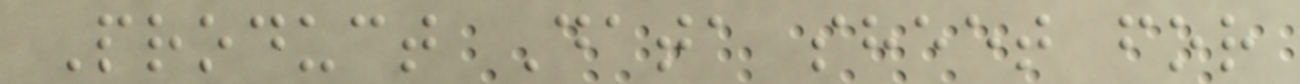Product Data sheet for
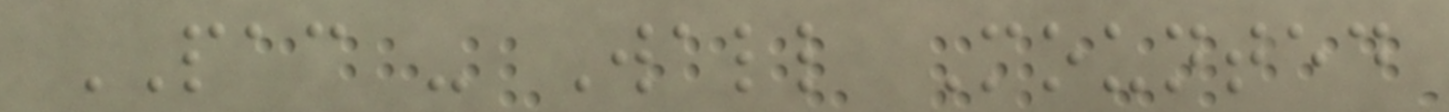PAC - Wall Mounted
